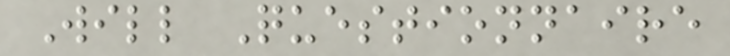Will Questionnaire
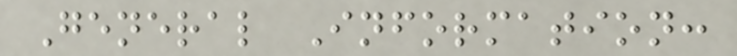General Information:
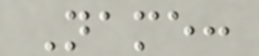Name:
